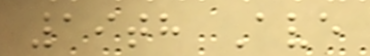19th Ave
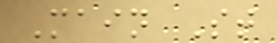Main St
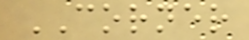CORNER
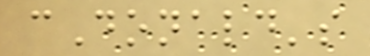cDonald's
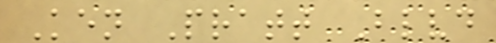Ken Pratt Blvd
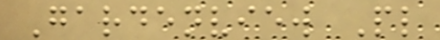Gardenview Pl
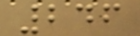246
